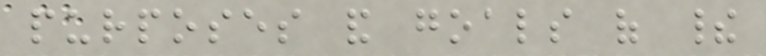purposes and goals of their
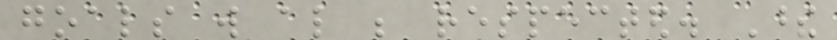goals will also be respected. These
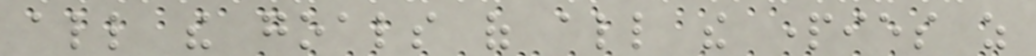all the goals of all the parties as
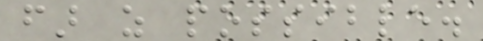far as possible.
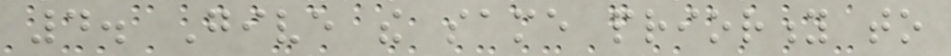4. Give the same priority to
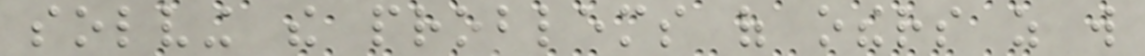solving the problems of others as will
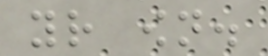your own.
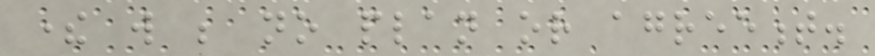there will be no plan or agreement.
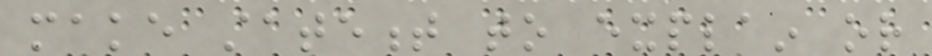make statement to explain or
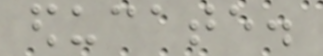educate.
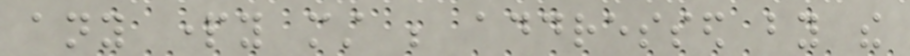any party must be addressed by the
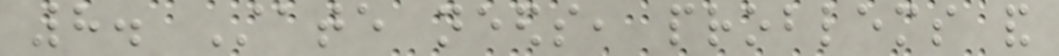8. State needs, problems and
